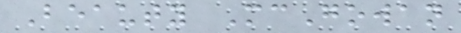Beauty McGowan
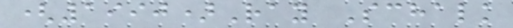(1990)Ray Schalk
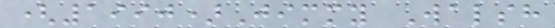(1990)Jimmy Walsh
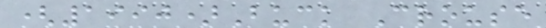(1990)Buck Crouse
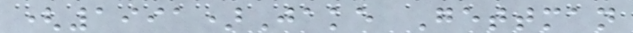(1991)Jake Gettman
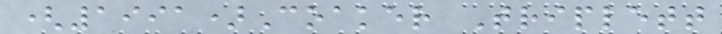(1991)Coaker Triplett
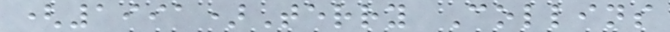(1991)Terry Collins
